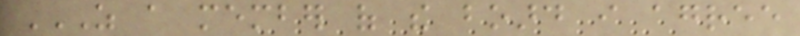AS A MEMBER OF THE BOARD I AGREE
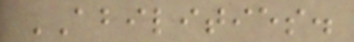ABILITIES.
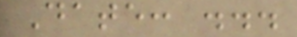Date: ...
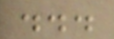...
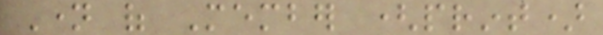Name of Member (print)
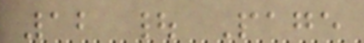12 | Page
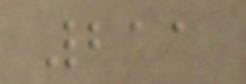211
